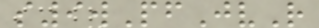s9wPfJvR
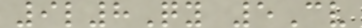9l8Qy 5Cv
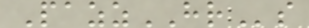PazzHRs
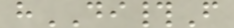hDI#F
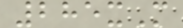285xM
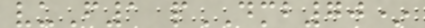vuF1 pDMB70*
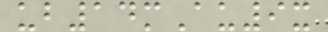ub14mAu9x
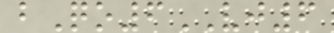bQo6VJ6
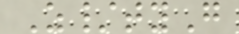Z/tyG
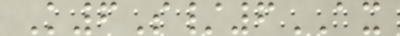K6S/6AX
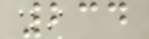234
